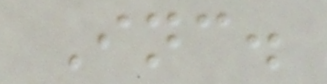Inc.
